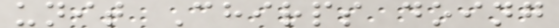unit Chirps doing
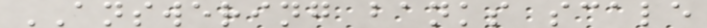ANSWERING banks scale
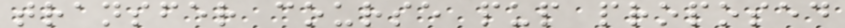transfer course pup proposed
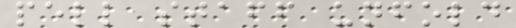pell staff unfold
